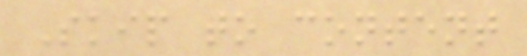Skip to content
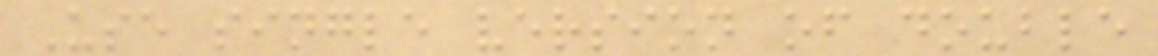Use single version of double
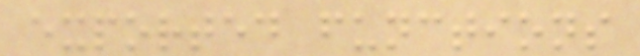exported functions
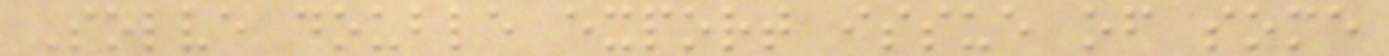Solve double export issue of some
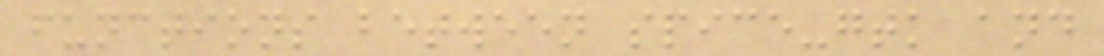functions between spice-gtk and
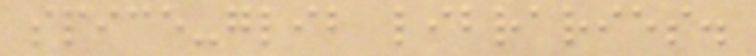spice-glib libraries.
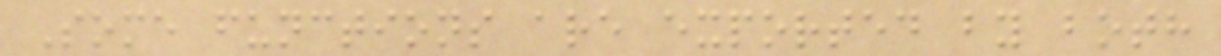Some functions are exported by both
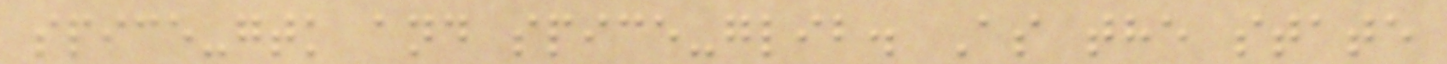spice-gtk and spice-glib. As the state
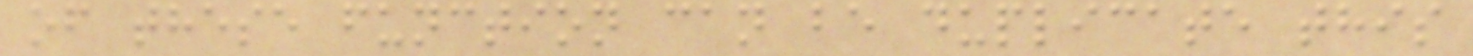of these function can be duplicate this
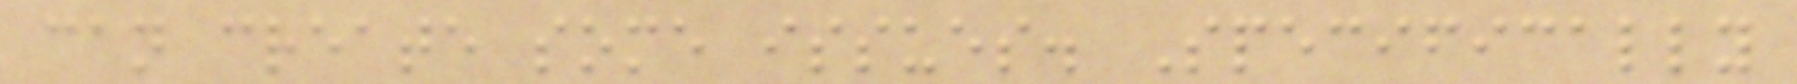can create some issues. Specifically
